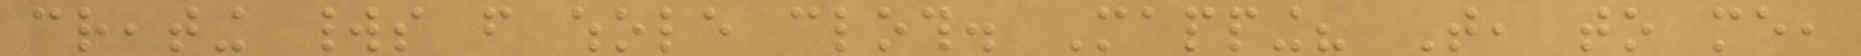creating worlds from whole cloth. Mapping? That, to me,
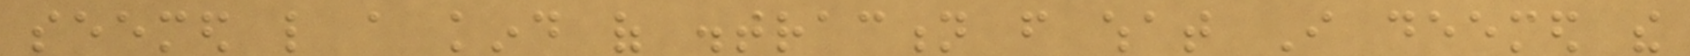seemed like a kind of distraction from what I deemed the
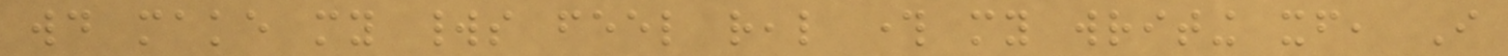would make my worlds feel real through my writing itself, I
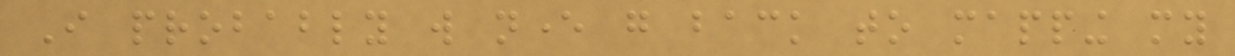I probably will never go back to mapping my
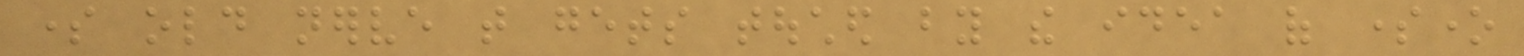some old nerve that gets touched by the idea of someone
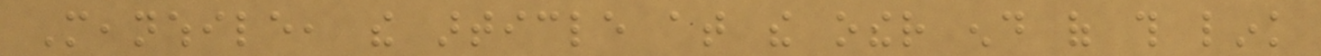Meanwhile, the article at the other end of this link
